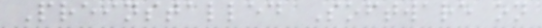Preinstalled Software on
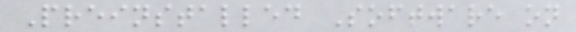Preinstalled Software on
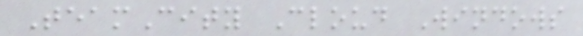TeamCity Cloud Windows
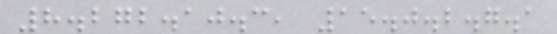8.272.10.3, 15.0.2.7.1
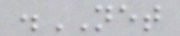.NET
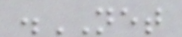.NET
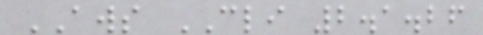AWS CLI 2.1.26
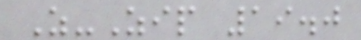Z-Zip 19.0
